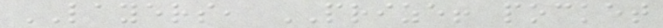LAYERS, PRIZE! pocket
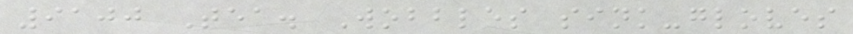9100 Tea. Wobbles sink-gloves
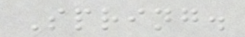Spring.
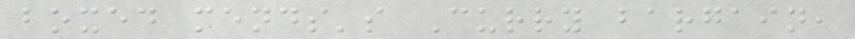boxed mends's Curry bargain,
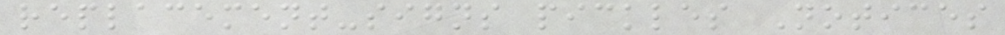replacement-signs pickles Notices
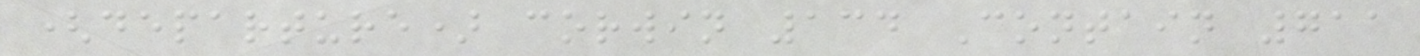(departure) corwin 134 Contain 711
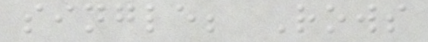single; Rows
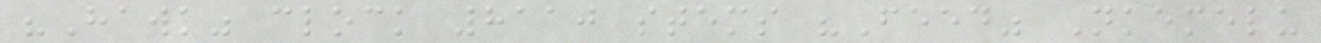"Hawk" clock 8110 stems "Feed" Nkemelu
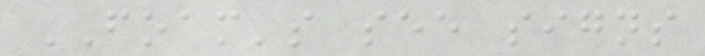FOAM's see signs
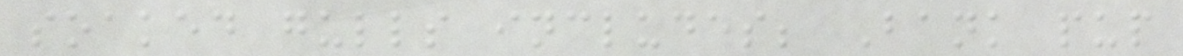soaked gulls includes; Bank pup
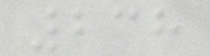238
